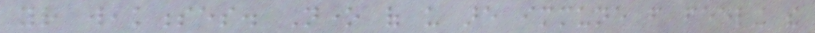your weaknesses. None of us are immune from feeling the
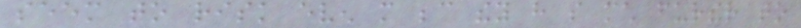seem to risk even more because they have so much further to
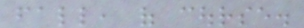fall, of course.
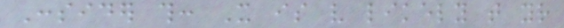Consider this: It is very likely that your
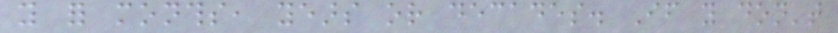you for months, years or decades. If you don't
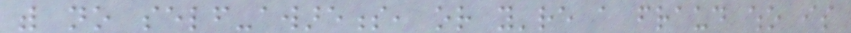with no self-awareness, or you're a fraud who is
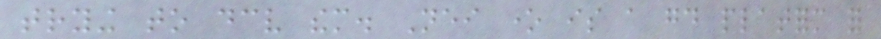trying to deceive them. Neither one is a good platform for
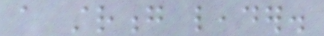a strong leader.
